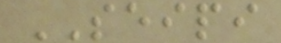SEIPI
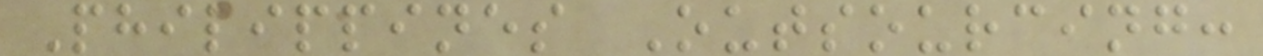Philippines Outsourcing:
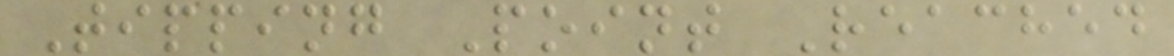Tipping Point Reached
